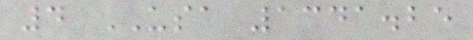4 USA 1341.25
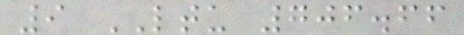9 LTU 706.66
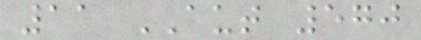11 AUT 570
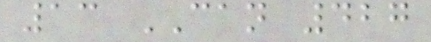13 CAN 427
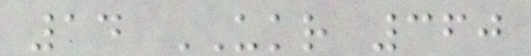14 UKR 360
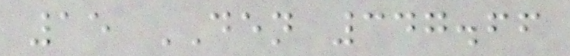15 DEN 347.66
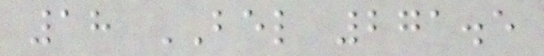18 BEL 271.5
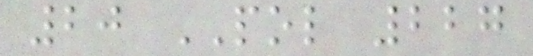20 POL 227
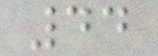44
